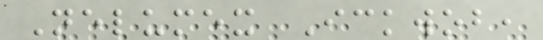Nelumex Ickwob,
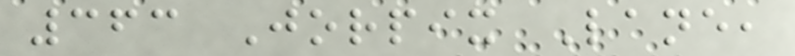363 Jorpix Lane,
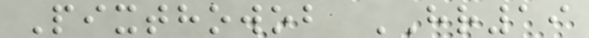Pixthowob HR19
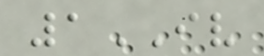1IV
